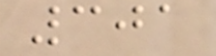301
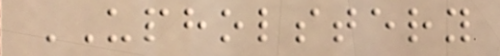UPHOLSTERY
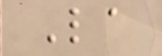La
